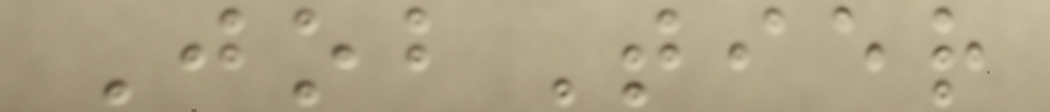JobTier
